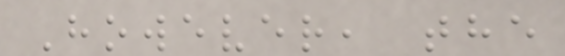However, the
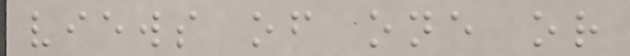views of one or
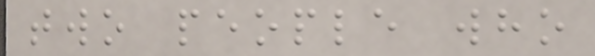two people who
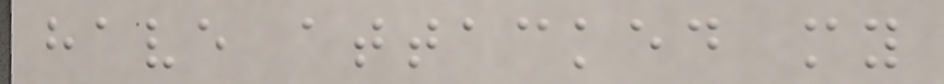have attacked my
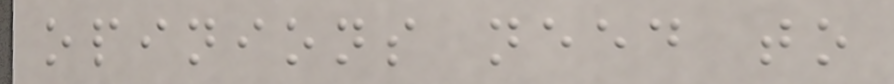opinions need to
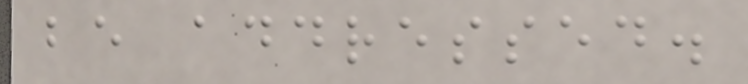be addressed.
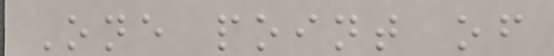One point of
